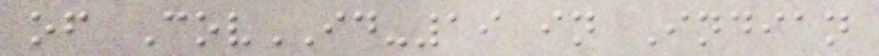of CovID-19 in Indian
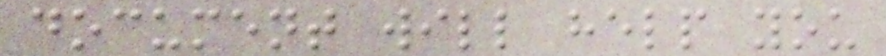document will help you
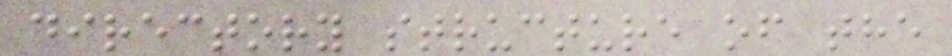directory structure of the
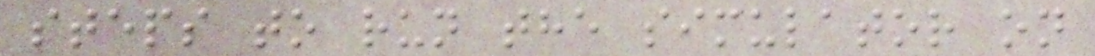steps to run the simulator on
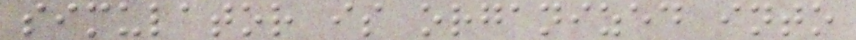simulator is organized into
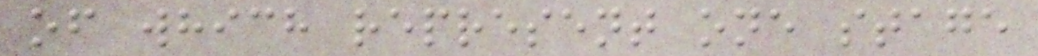of which represent one stage
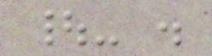|- .
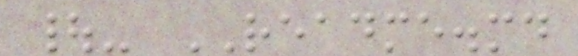|- README.md
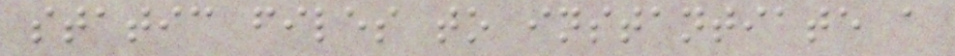static files to instantiate a
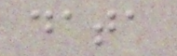data
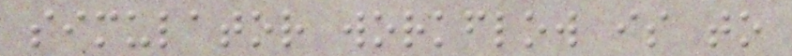simulator workflow is to
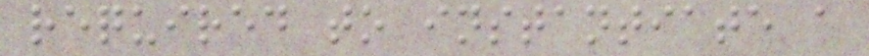required to instantiate a
